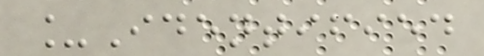_Identified
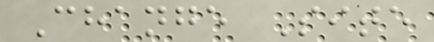Change Site
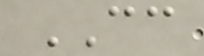CC
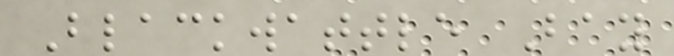Blackwattle Bay
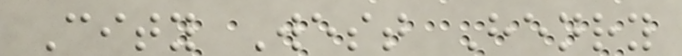City West Henry
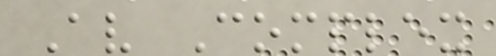Av Complex
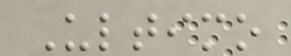Ultimo
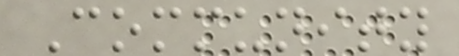Community
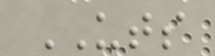UTS
